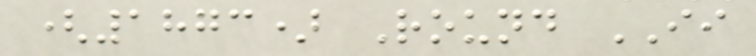(1873) Round II
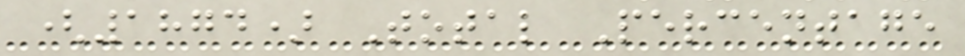(1874) Total Percentage
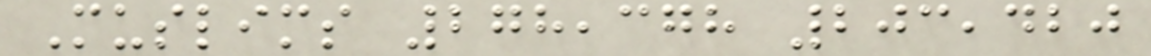Muslims 278,378 203,420
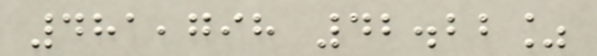481,798 42.22%
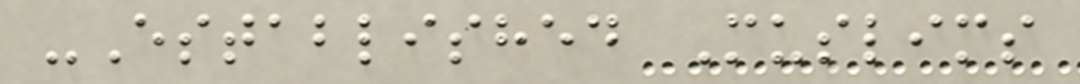-Established Muslims
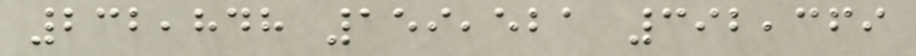232,848 159,521 392,369
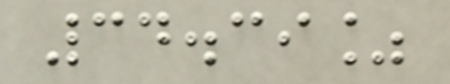34.39%
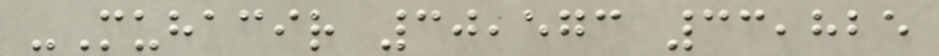-Muhacir 30,573 33,825
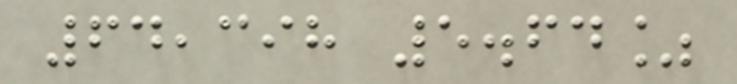64,398 5.64%
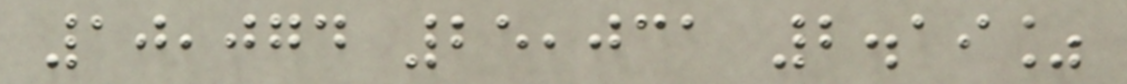10,074 25,031 2.19%
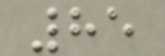85
